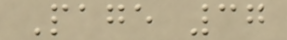Page 37
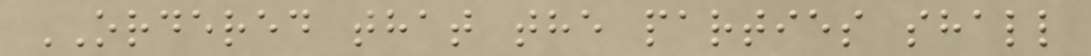ORDERED that the parties shall
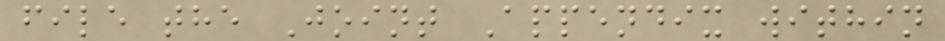file the Joint Appendix within
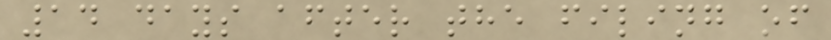14 days after the filing of
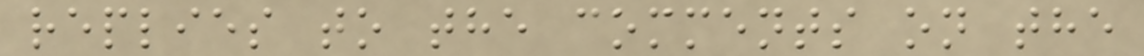replies to the comments on the
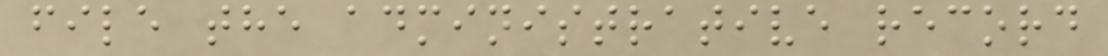file the administrative record
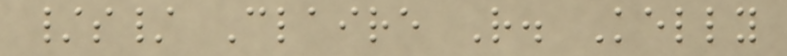/s/ Claire R. Kelly
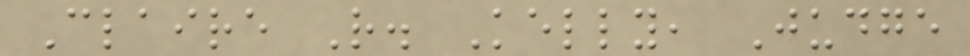Claire R. Kelly, Judge
